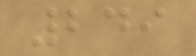249
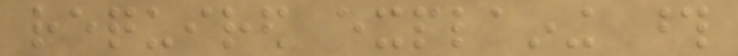required explaining those
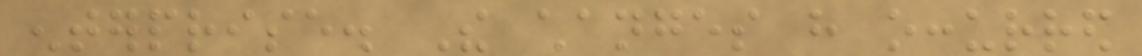enterprise. The changes have occurred
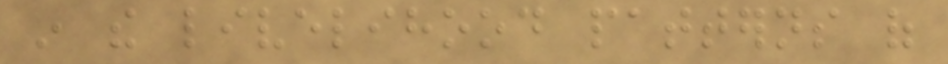in the livelihood patterns of
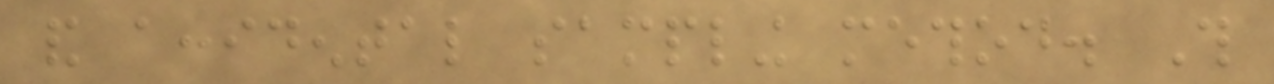and accidental sampling method. This
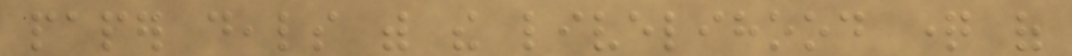paper deals with the livelihood question of
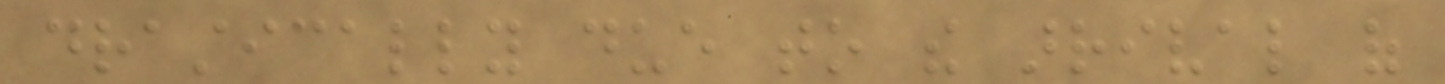drastically due to the arrival of
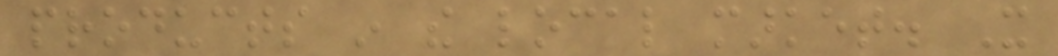products in the local market. It
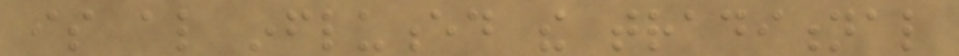is also influenced the traditional
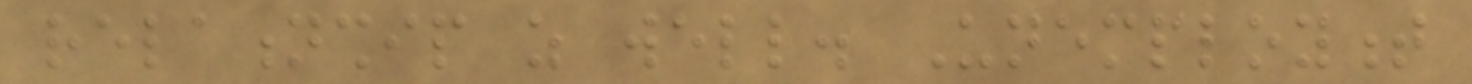relationship as well. Unemployment
